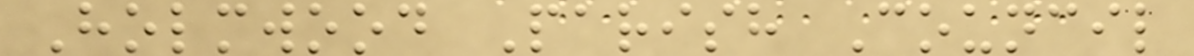Holmwood Parish Council
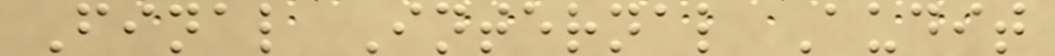Final Internal Audit
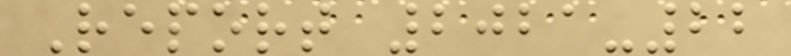Report 2021-22
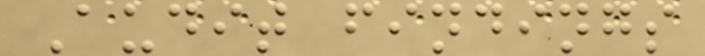Audit findings
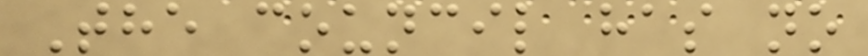The council has no
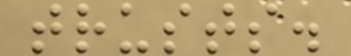trusts.
